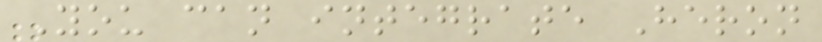You can integrate Heron
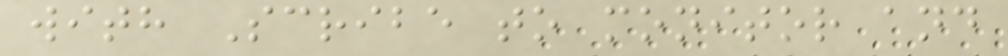with Scribe to monitor and
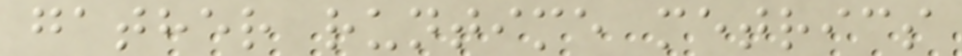gather runtime metrics
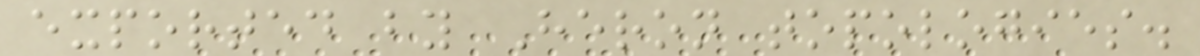exported by Heron topologies.
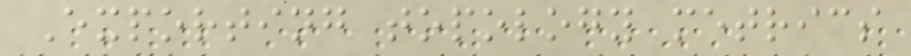Exporting topology metrics
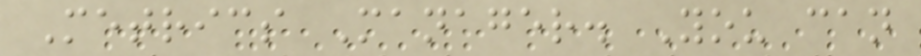Metrics Manager. You can
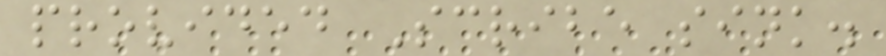provided Scribe sink.
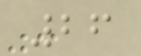26
